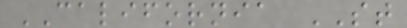CALIFORNIA ST
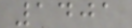1401
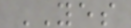YES
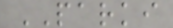PARKI
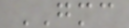GMC
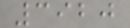3920
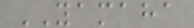YAMAHA
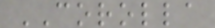COROLLA
